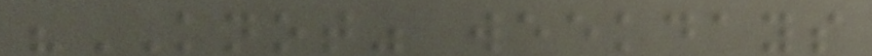"KNOT" weekdays
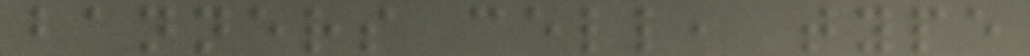banners cell, type
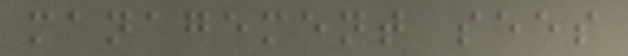management sees
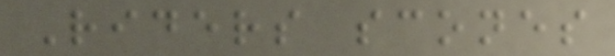Riders scones
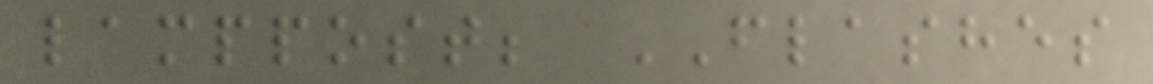lamppost; FLASHES
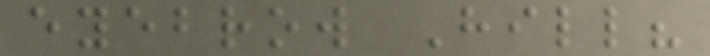eyebrow Hill?
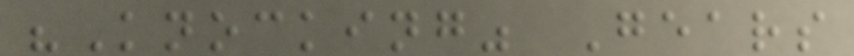"Knocking" Gears
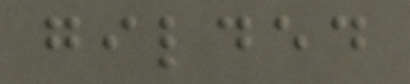gilded
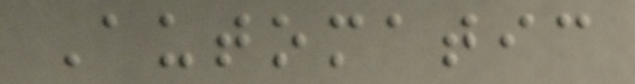Automatic
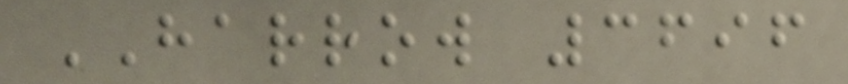HARROW 3696
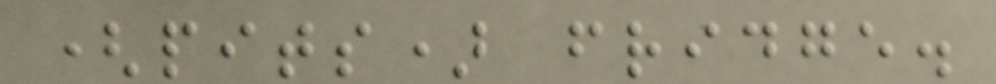(pits) fridge.
